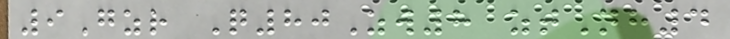9Gzr Q80Zw8 ztNh4
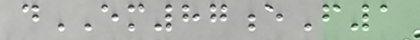dEM87eF1
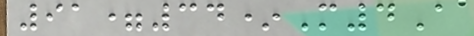91=34*M4A
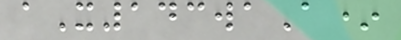aX143waA*
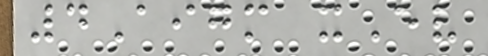4Aigm xEv
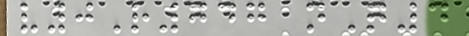v0R747 nQ4
